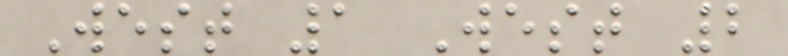West 1 West 2
